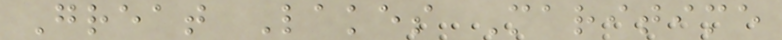Great Lakes Maritime
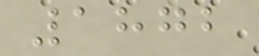1872
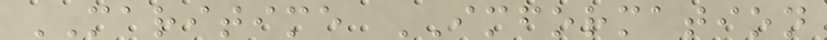MARITIME IMFORMATION
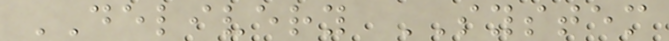DELIVERY SYSTEM
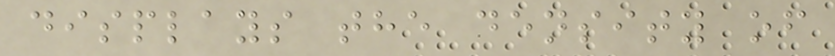displays the density of
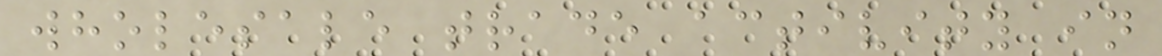wholesale trade activity in
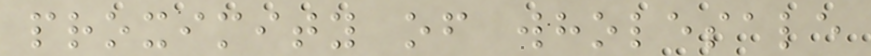proximity of wholesale
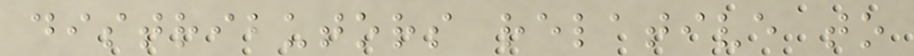distributors relative to
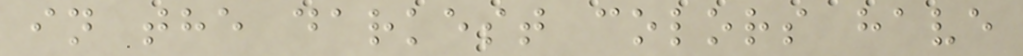in the darkest colors have
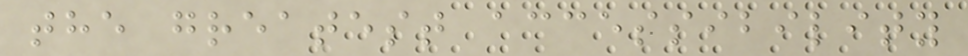the greatest accessibility
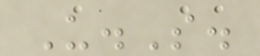U.S.
